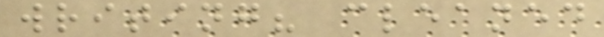writing? cleaned
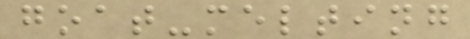goat-melting
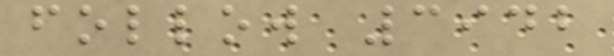follow 3942
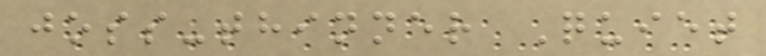joss-thinner Quiet
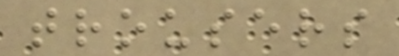trousers
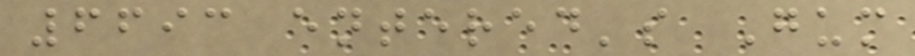6693 entered's Gum
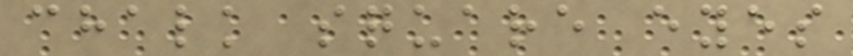chalk square eyes
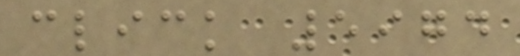click 5974
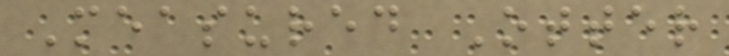Measured Otter
